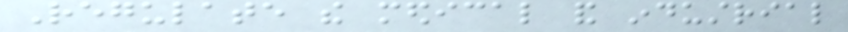Regulate the medical and industrial
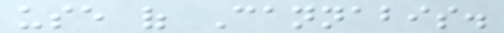use of Cannabis.
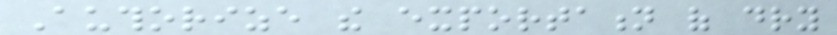Authorize the exportation of dry
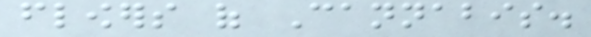flowers of Cannabis.
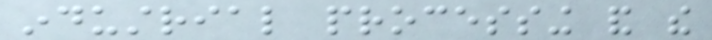industrial processing and the
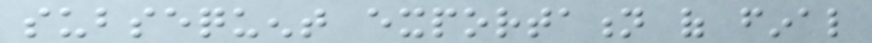subsequent exportation of final
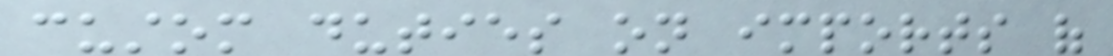custom duties on imports of
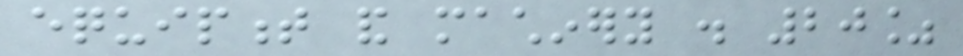equipment and machinery . 20%
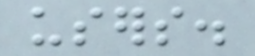users.
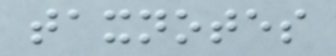taxnotes
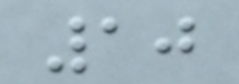10
